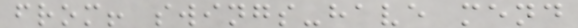from! swings-have mend
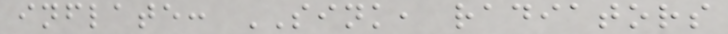inflate: SINK, radiators
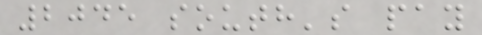2045 south's pay
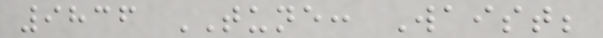9836 TUNE: Waist;
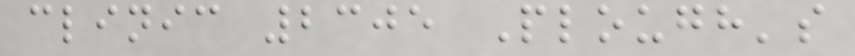clinic 2305 Plough's
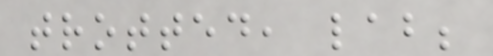trotted, lab;
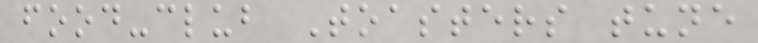food-club Toasters tune
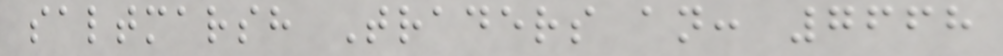saltmarsh Traders an: 7668
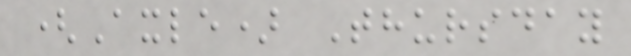(Axle) Thursday
